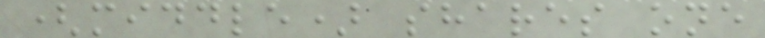(middle) shares one
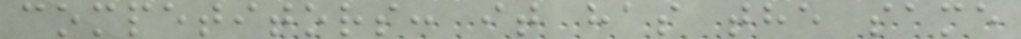competitors: it has the same
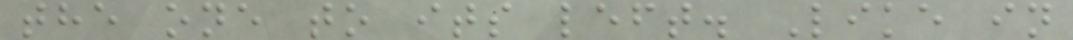the one to its left. Like in
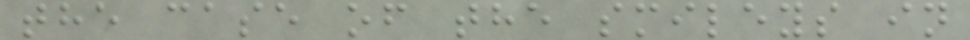the case of the smileys in
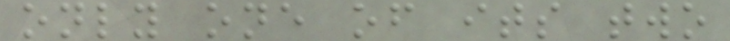only one of its two
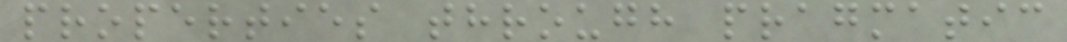properties through pragmatic
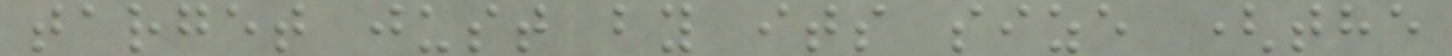target just by its size (the
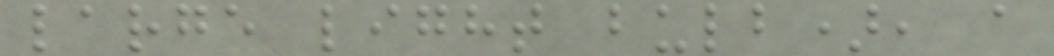large light bulb), a
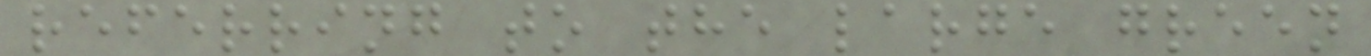referring to the large green
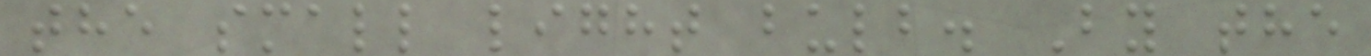the small light bulb. By the
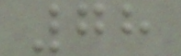78
